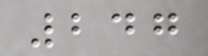247
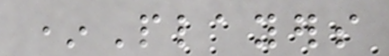*Players
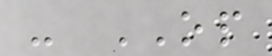- OP
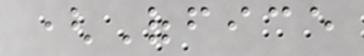(Office
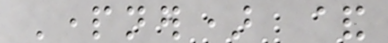Partner) &
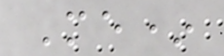Me*
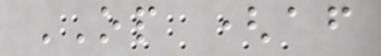OP (after
